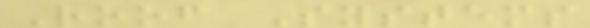Roof Systems
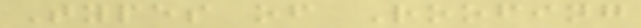Types of Roofing
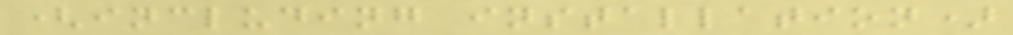(including installation)
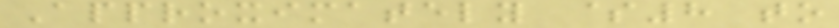Approximately $8 to
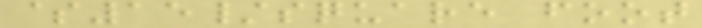$15/square foot
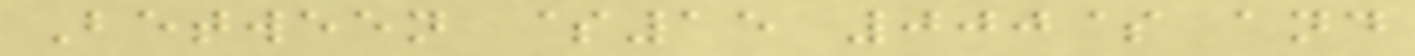Between $15 000$ and
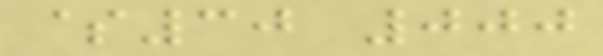$30 000
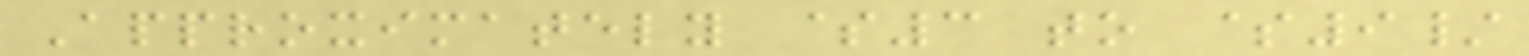Approximately $3 to $9/
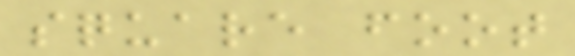square foot
